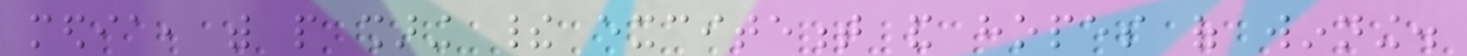media, with people sharing their excitement and hopes of winning.
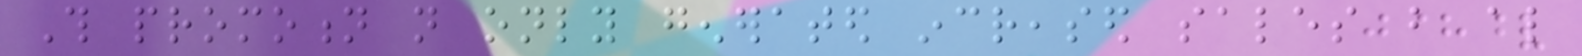This promotion not only generated increased sales but also
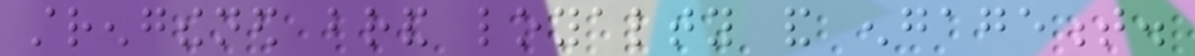strengthened brand loyalty and engagement.
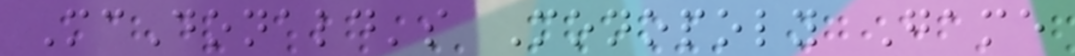McDonald's Monopoly Game
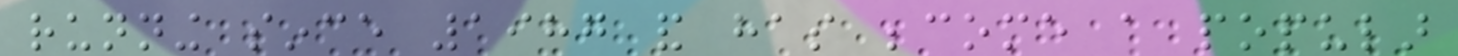running since 1987 and has become a popular
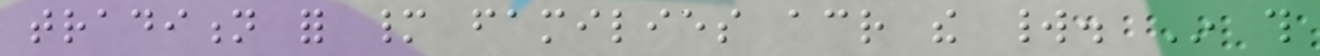tradition for many families across the world. In this
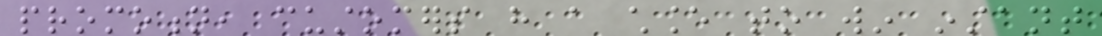promotion, customers have a chance to win instant
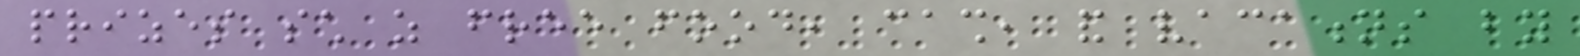prizes such as free food, cash, and vacations by
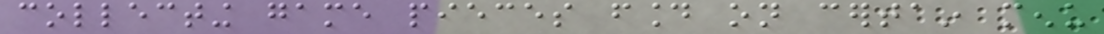collecting game pieces found on certain menu
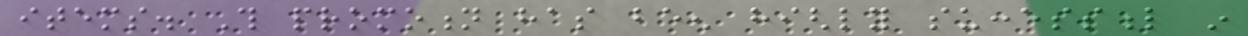items. This promotion has been highly successful in
